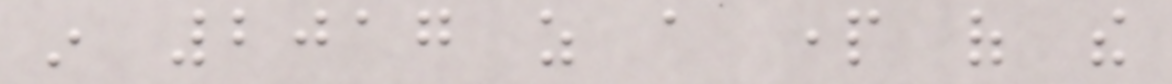in 2017 as a part of the
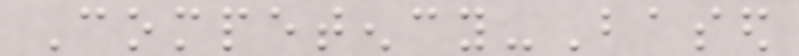Competency-Based
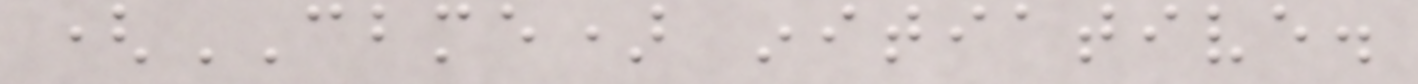(CBME) initiative.
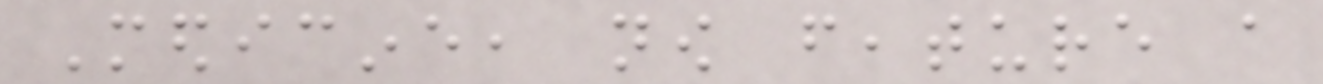Medicine, now feature a
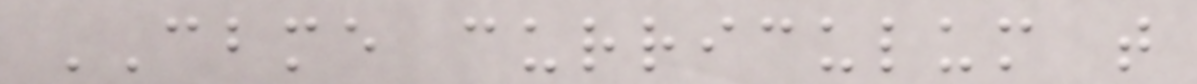CBME curriculum that
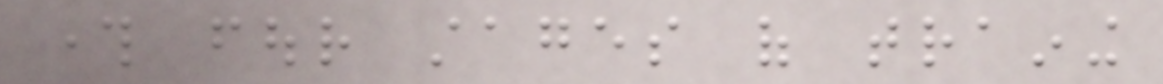through four stages of training
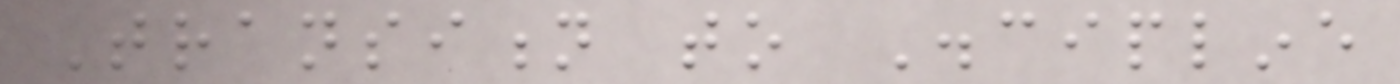Transition to Discipline
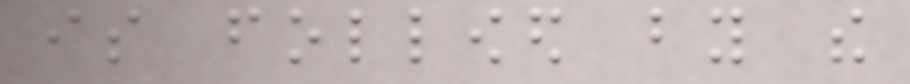is followed by the
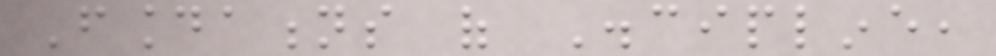Foundations of Discipline,
